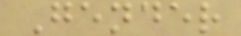Gender
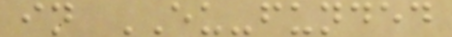in EU-funded
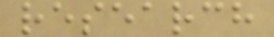research
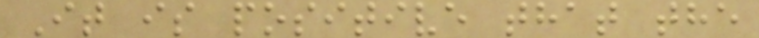It is positive that the
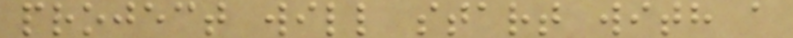project will start with a
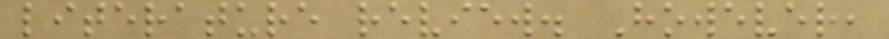literature review. However,
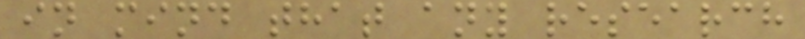in mind that any research
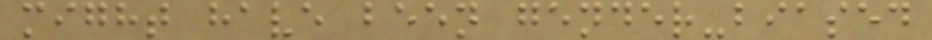might have been gender-biased
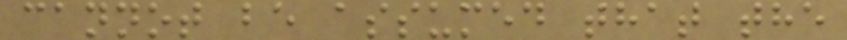cannot be assumed that the
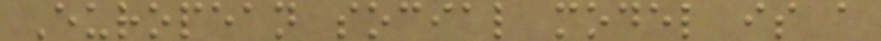European social model is a
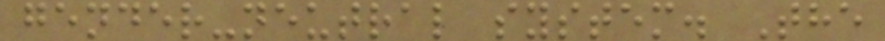gender-neutral system. The
